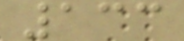133
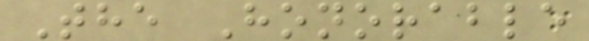The Honorable
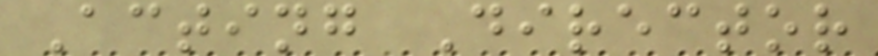Acting Director
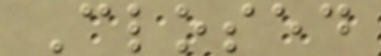Closed
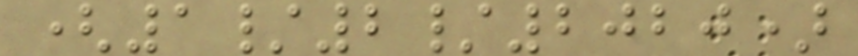(1/2/2020)
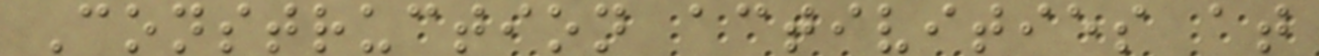Construction activities at
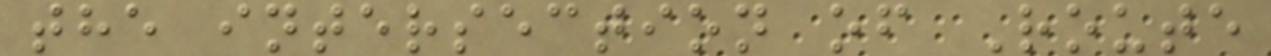the intersection of Route
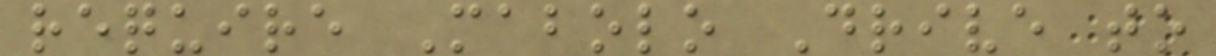require Mabolo Drive to
